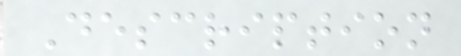Description
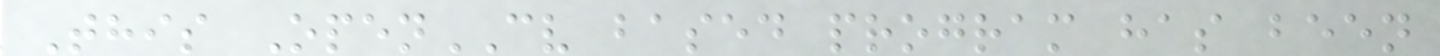This OpenCV based program has been
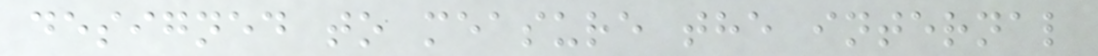designed to measure the internal
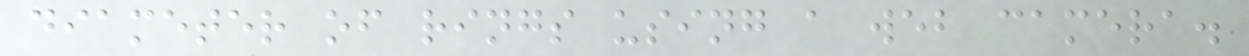diameter of rings using a web camera.
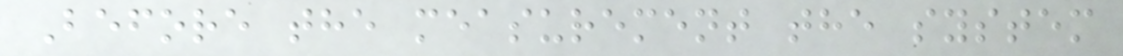Before the measurement the system
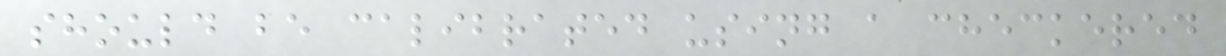should be calibrated using a checkered
